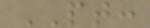PT:
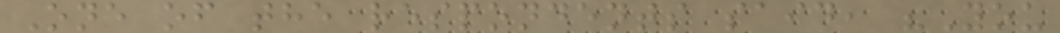One of the respondents said, "You
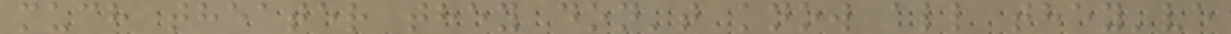much theater they don't know all they've
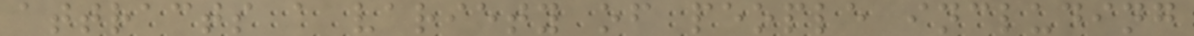attracts a variety of people including
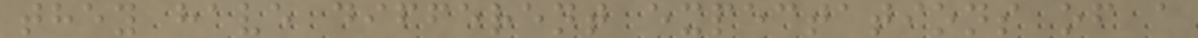they have different expectations of a
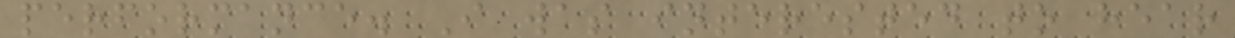performance. I was interested to hear
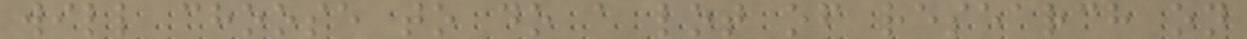will choose to do a lot of research on
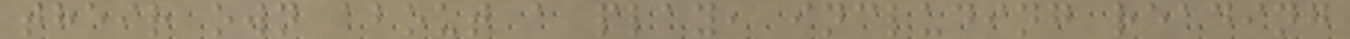their own about a play, including reading
